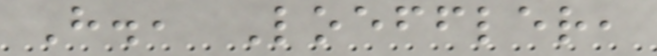H., Loeffler,
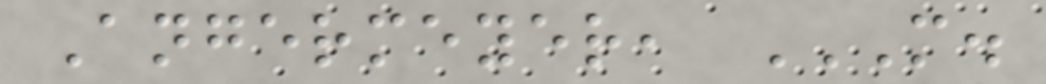Angermeyer, M.
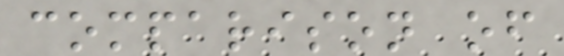comparison of
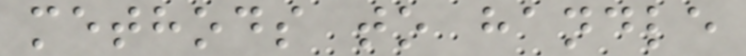methods to handle
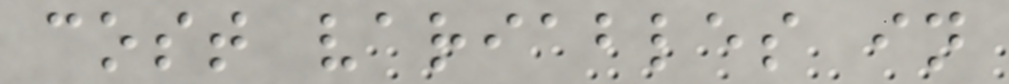cost variables in
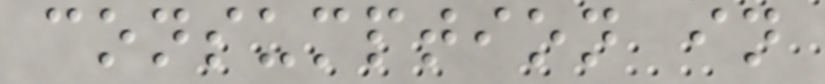consumption in
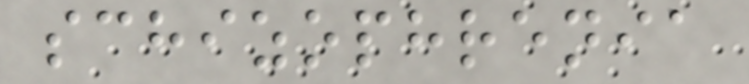schizophrenia
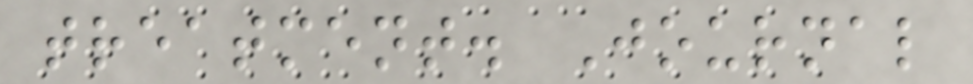treatment. Journal
